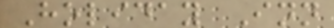Holiday Inn
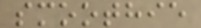smoothie
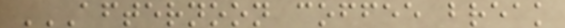AFTERNOON COFFEE BREAK
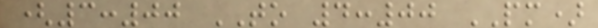(3:00 TO 4:00 PM)
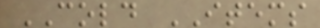COLD ITEMS
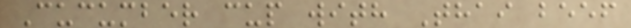Cucumber cup with Thai beef
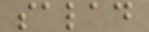salad
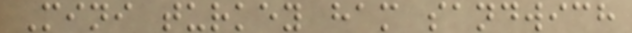Mini turkey ham sandwich
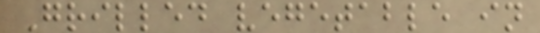Grilled vegetable in
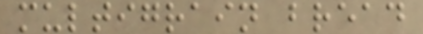multigrain bread
